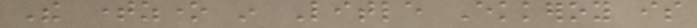The timezone in Litle Ekkeroy is
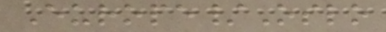Europe/Oslo
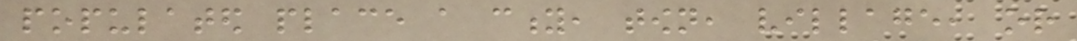populated place a city, town, village, or
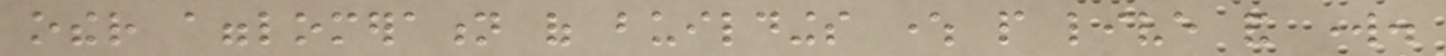other agglomeration of buildings where people live and work.
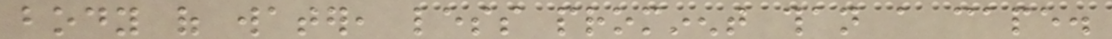body of water, less prominent than a cape.
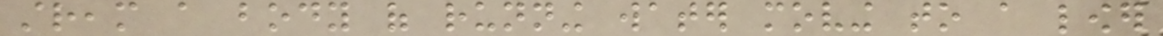stream a body of running water moving to a lower
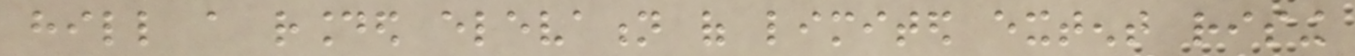hill a rounded elevation of limited extent rising
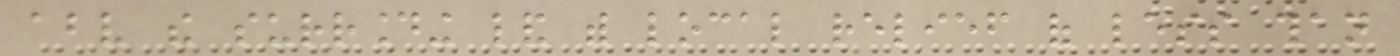above the surrounding land with local relief of less than
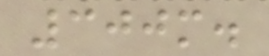300m.
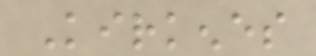Kirkenes
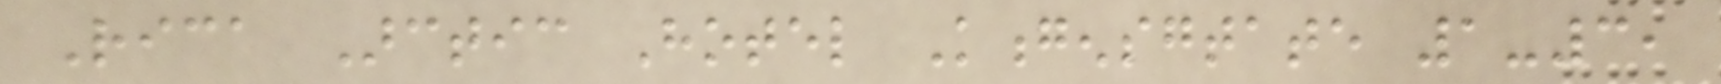Rica Arctic Hotel Kongensgtate 1-3,
